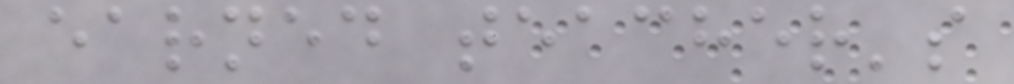earned teacher's
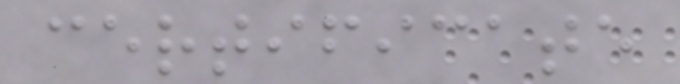certificate
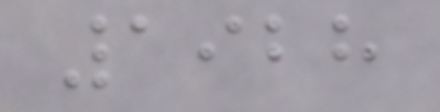1928
